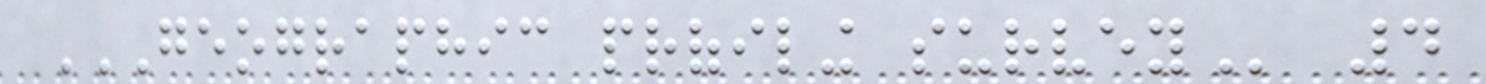GEOGRAPHIC PROFILING SURVEY 4
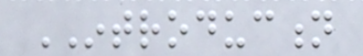INTRODUCTION
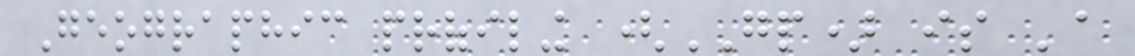Geographic profiling (GP) is 'a
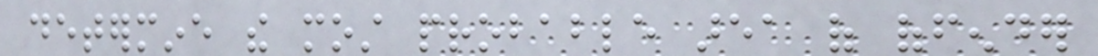determine the most probable area of offender
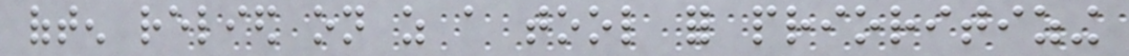often relied on as a tool for prioritizing
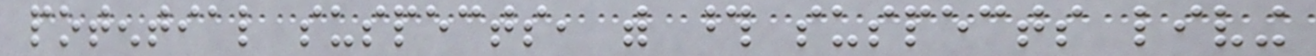potential suspects, with those suspects living
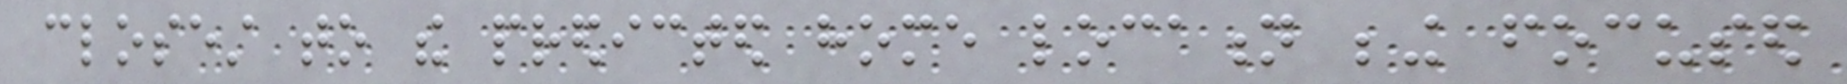closest to the predicted home location being focused
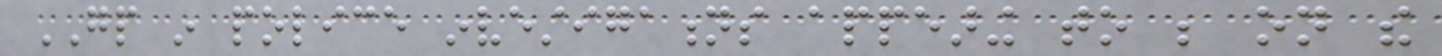GP in police investigations appearing to be on the
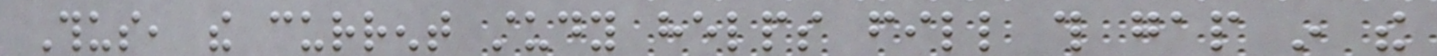Thus, the current study helps fill this gap in the
